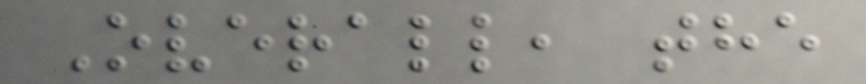Overall, the
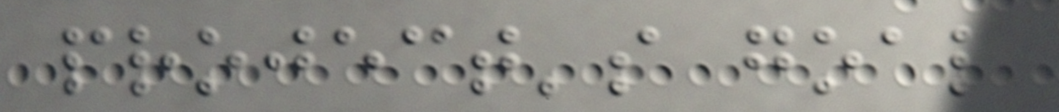project's goal
